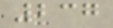237
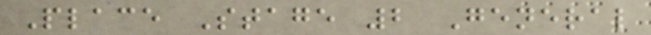Place Stage 2 General
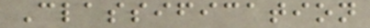Classification
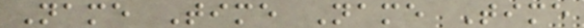Name Time Name Time
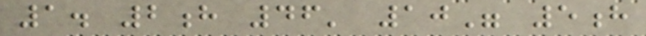1. 2h 46' 10" 5h
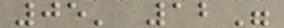05' 12"
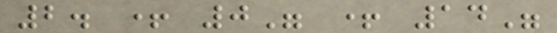2. + 0" + 14"
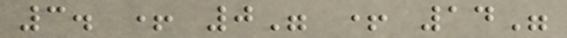3. + 0" + 14"
